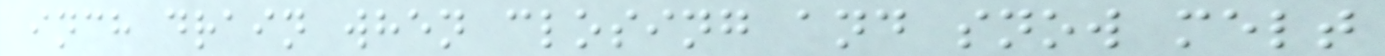inch drain when closing and snow melt
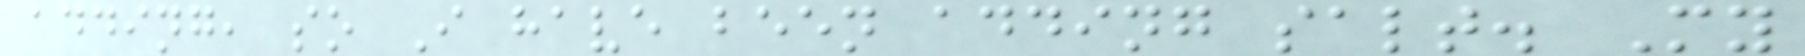adding, so I have been adding salt. My
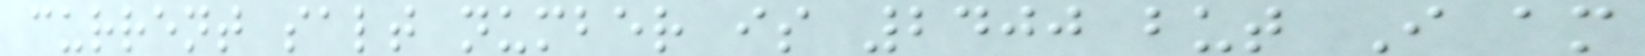current salt number is 2400 but I am
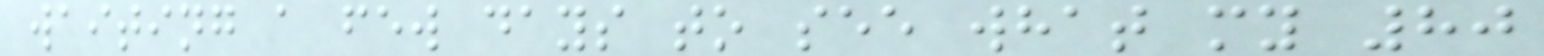waiting a few days to see what my 80
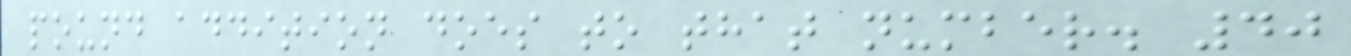pound addition does to that number. 40
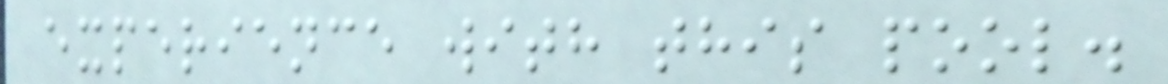experience with this pool.
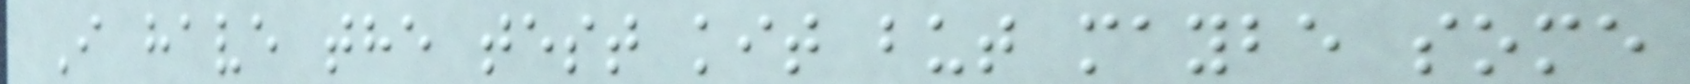I have the test kit but maybe some
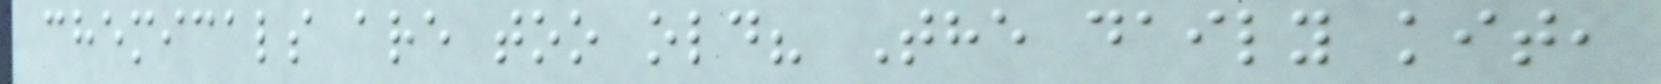chemicals are too old? The daily kit,
